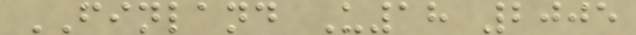FINLAND U18 2005
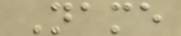Name
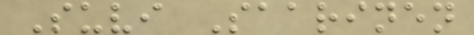Suvi Saarinen
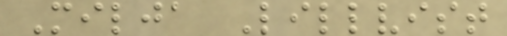Milja Lillvist
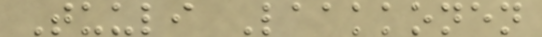Tuuli Laakkonen
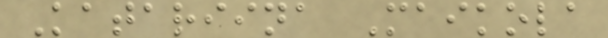Katariina Maikola
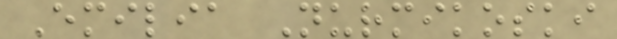Emilia Nurmikoski
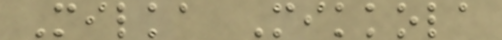Milka Mikkola
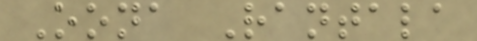Oona Rantala
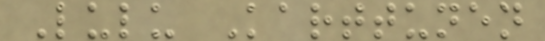Lulu Karttunen
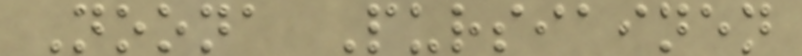Noona Pursiainen
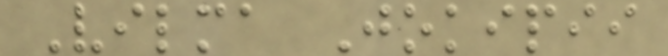Vilma Jokipii
